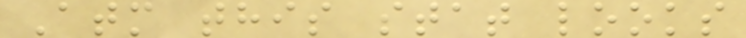Atm this stat looks
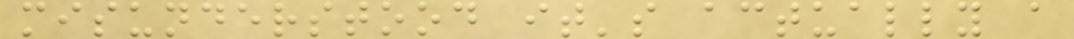misunderstood it's actually a
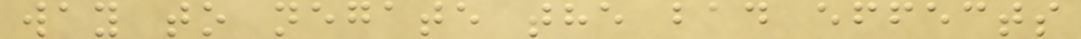way to negate the bad effects
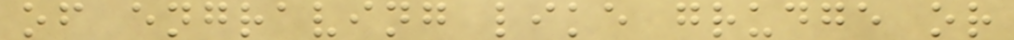of engraving like grudge or
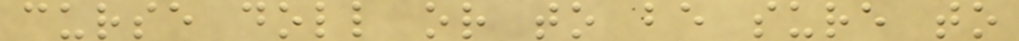curse doll or to be sure to
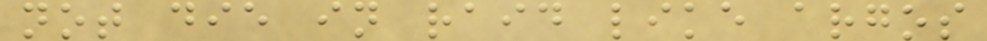not die in raid like argos
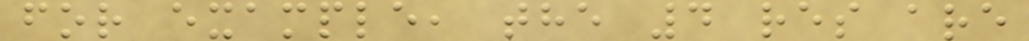for example, the 4 res are
